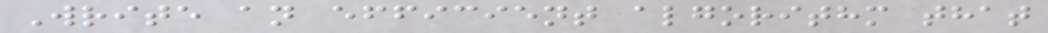Write an efficient algorithm that
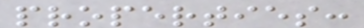properties:
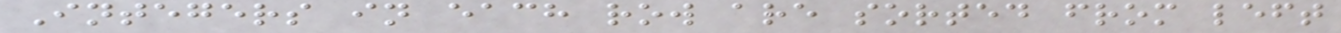Integers in each row are sorted from left
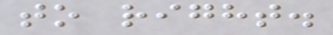to right.
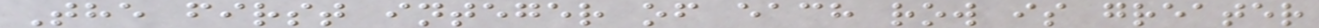The first integer of each row is greater
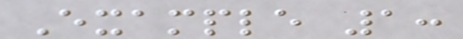Example 1:
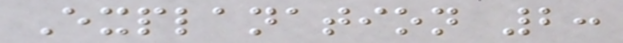Explanation 2:
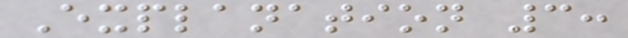Explanation 3:
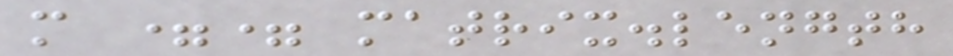m == matrix.length
